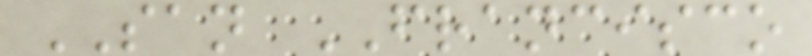SAN FRANCISCO
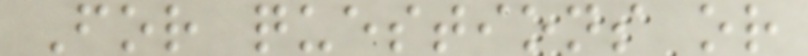For questions or
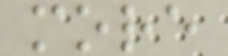more
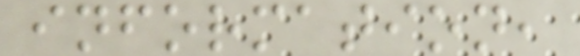information,
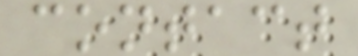contact
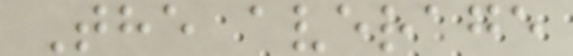The average
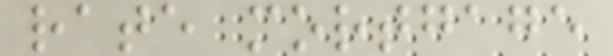rate mortgage
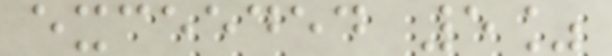exceeded 5%
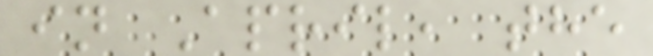in April, the
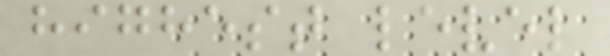highest level
